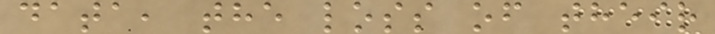data, the loss of their
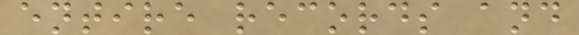entire records and
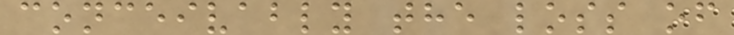conceivably the loss of
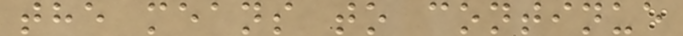the means to continue
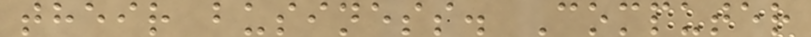their business. Computer
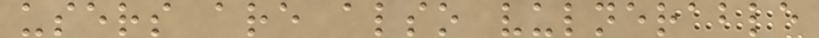users are also vulnerable
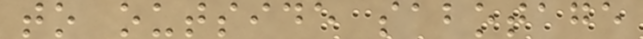to outside sabotage
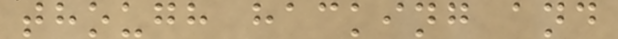though hacking and
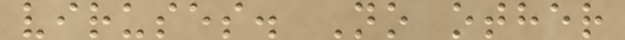viruses. No other
